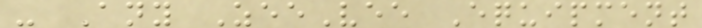- Any ZeeVee Equipment
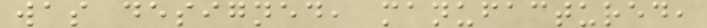was designed, manufactured,
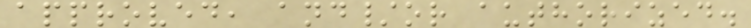approved, and/or authorized.
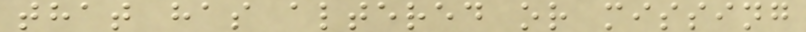that has altered or missing
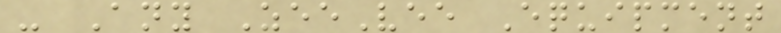- Any ZeeVee Equipment
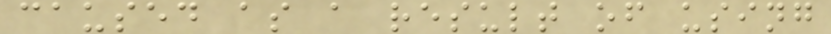caused as a result of using
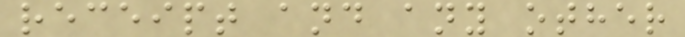receipt and any other
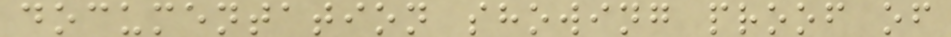documentation showing proof of
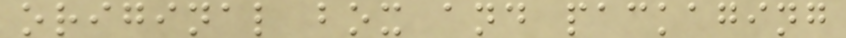original box and packaging
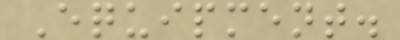Equipment.
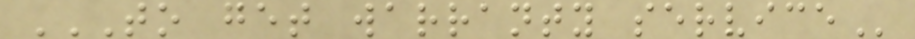TO GET WARRANTY SERVICE
